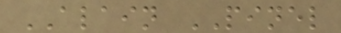ALAIN PINEL
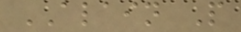ALAIN P
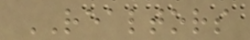REALTORS
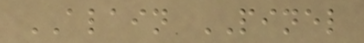ALAIN PINEL
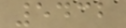5432
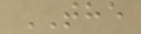THE
